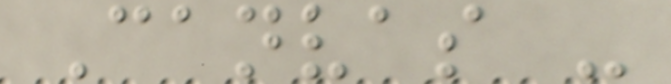Canvas -
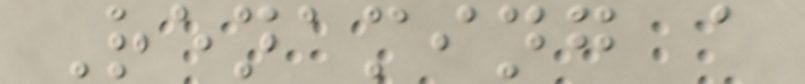Renaming a
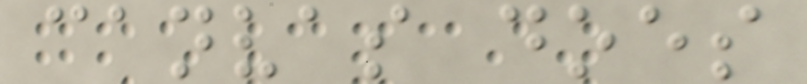canvas does
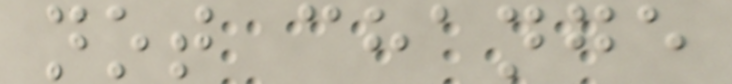not change
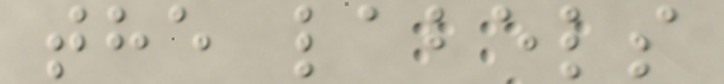the labels
